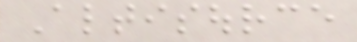Altisource
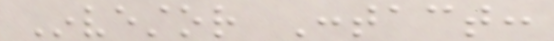Investor Contact:
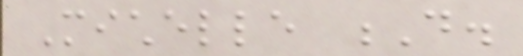Michelle D.
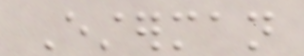Esterman
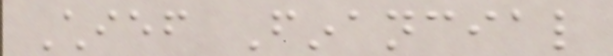Chief Financial
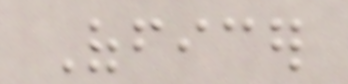Officer
